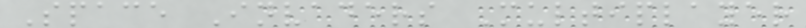Space Invaders Multiplayer
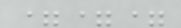===
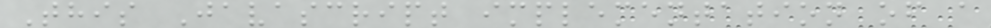This Javascript implementation of a
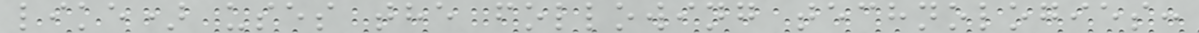like) uses the following technologies:
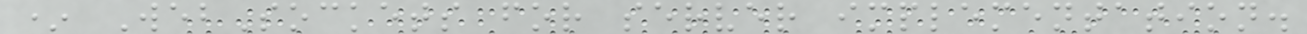* WebSockets for server implementation.
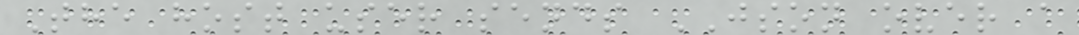The host user sends JSON over a
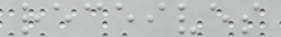receives
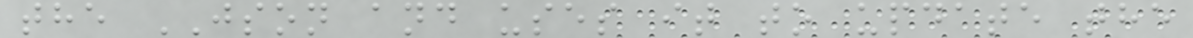the JSON and uses it to update the
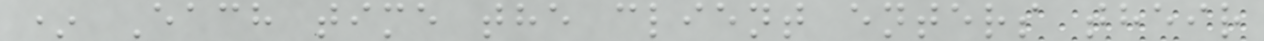* Each time the client enters their
